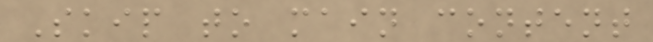Skip to main content
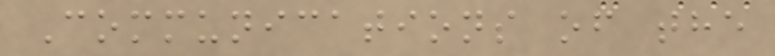Communications of the
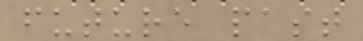future past
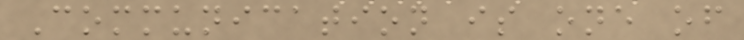Communication is one of
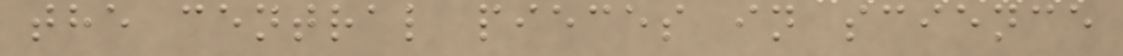the central pieces in science
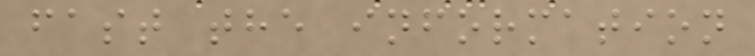fast the information
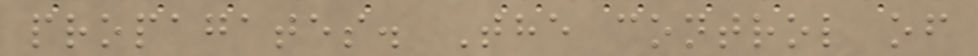propagates. The control of
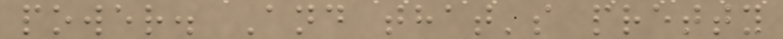power. And that's pretty
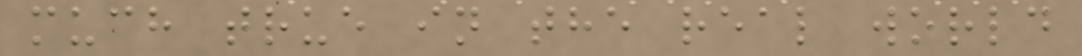much true in the real world
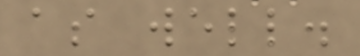as well.
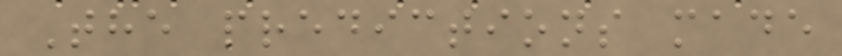The predictions made
